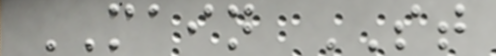MAIN ST
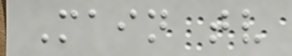Main tv
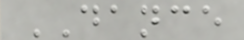DANCE
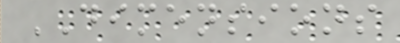DIMENSIONS
